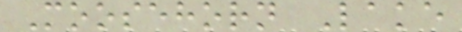Moosehorn Lake
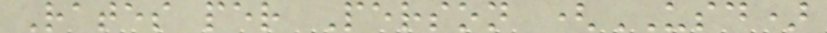Rates per Person (USD)
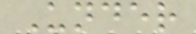Under
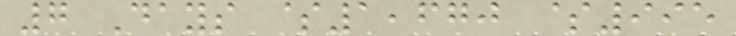7 Days $1,670 $995
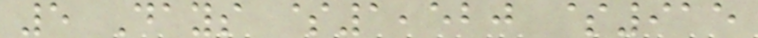5 Days $1,520 $915
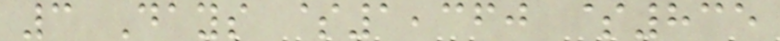3 Days $1,360 $835
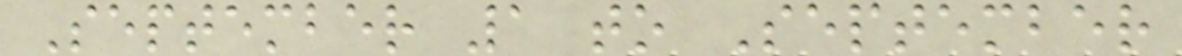September 1 to September
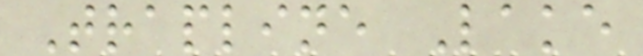Trapline Lake
